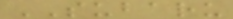SUBARU
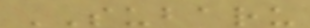SUBARU
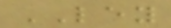LEY
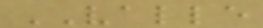VALLE
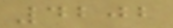4202
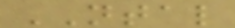NTAL
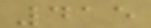415
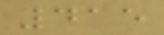415
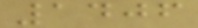1406
